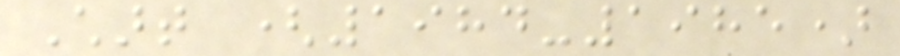Chart (1984-1985)
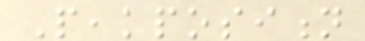Peakposition
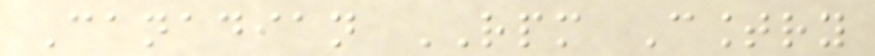Canadian RPM Country
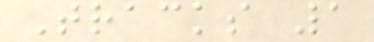Tracks 1
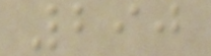290
